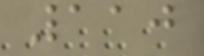110
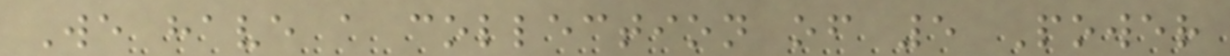We have a collection of 5 Power
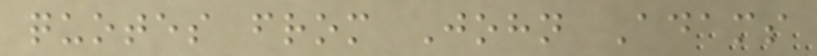quotes from John Adams
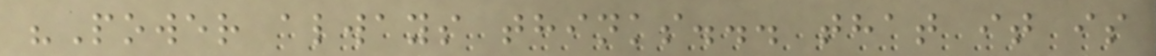"Power always thinks... that it is
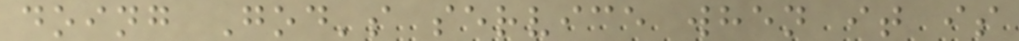doing God's service when it is
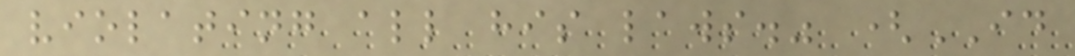violating all his laws." (ID
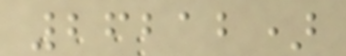26212)
